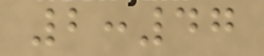2:47
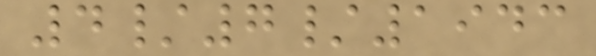4/7/1943
